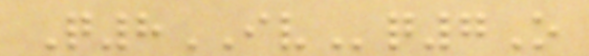Q8IVq7O
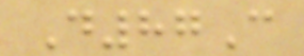D87C
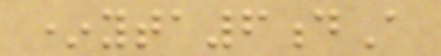*yta6dA
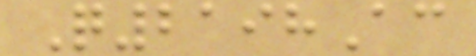Q2198Ac
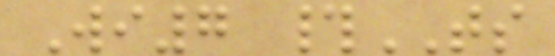Wi7 #TS
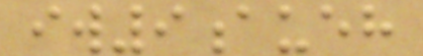iw9aueh
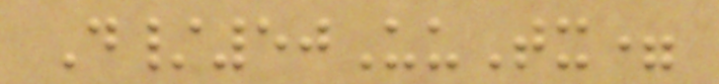D/50UuTx=
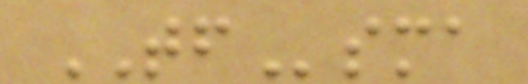TFsma
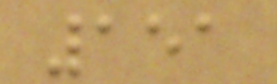151
